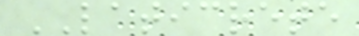LATICRETE
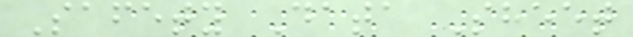Safety Data Sheet
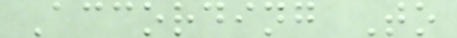According To
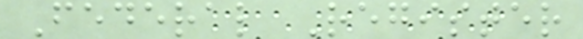Federal Register
